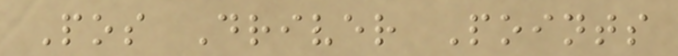Pos Driver Points
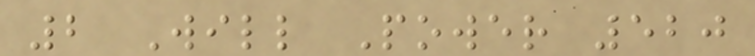2 Will Power 520
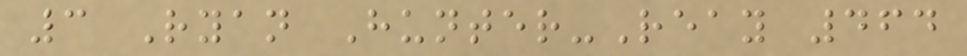3 Ryan Hunter-Reay 464
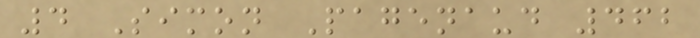4 Simon Pagenaud 462
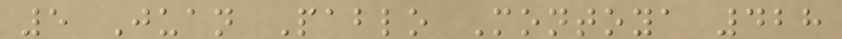5 Juan Pablo Montoya 428
